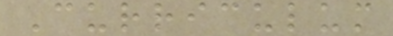Curriculum
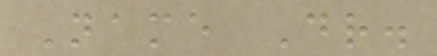Name Dr.
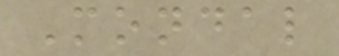Mondal
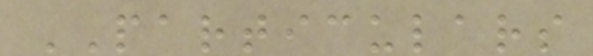PARTICULARS
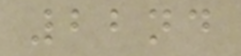22nd
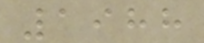1988
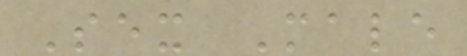Sex Male
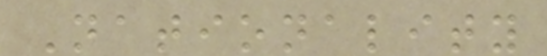Nationality
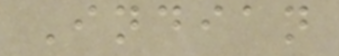Indian
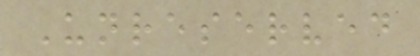Unreserved
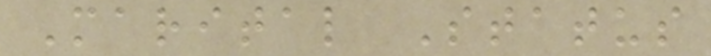Marital Status
